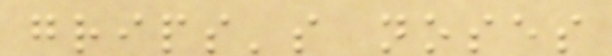grips's noses
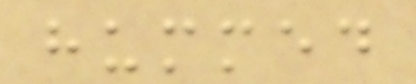hummed
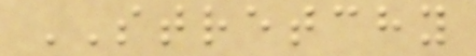STRETCHY
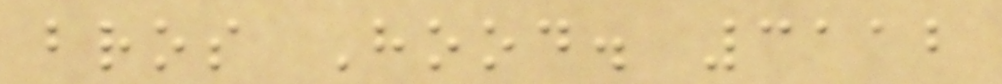bros Hood. 3112
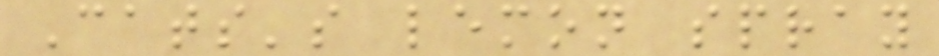Cats's lemon spray
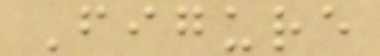Figure
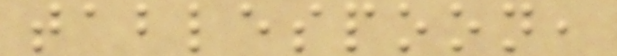tablespoon,
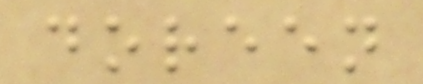doreen
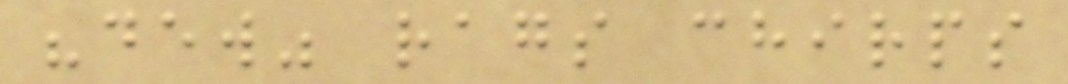"dew" rags chirps
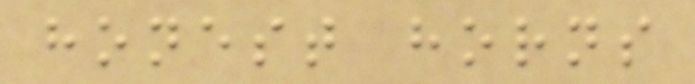honest horns
